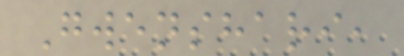Gwenshari,
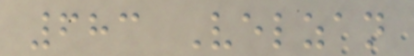683 Velzan
